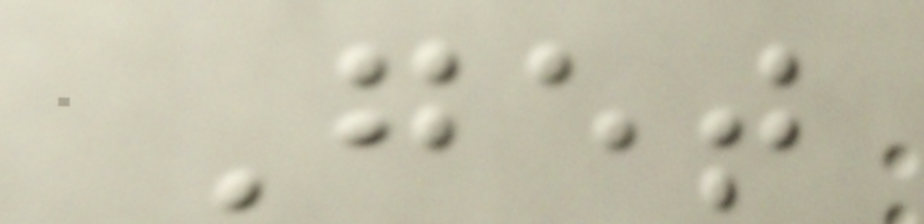Get
